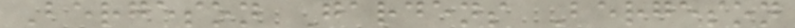Bergeson Gardens Bergeson
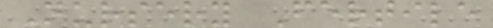Nursery Fertile
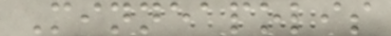Minneapolis
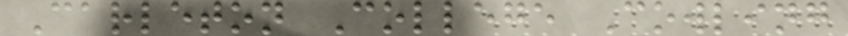Carleton College Cowling
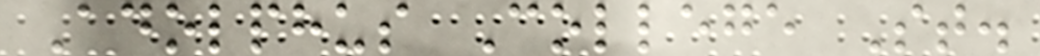Adolphus College St.
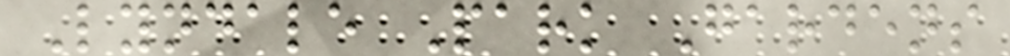Lyndale Park Gardens
